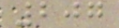207
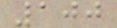100
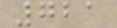721
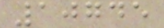10745
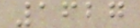1627
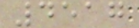4517
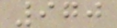970
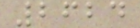2624
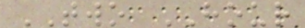TWO HOUR
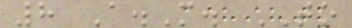8 A.M. TO
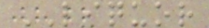LIQUOR
